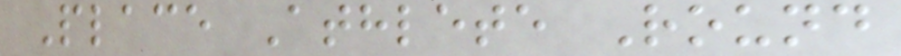Place Athlete Round
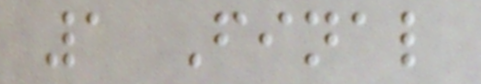1 Final
